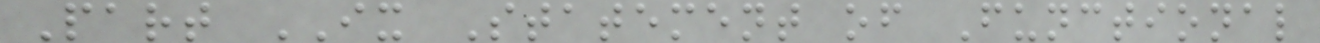Part IX Statement of Functional
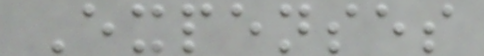Expenses
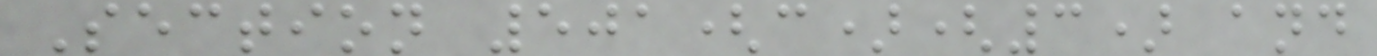Section 501(c)(3) and
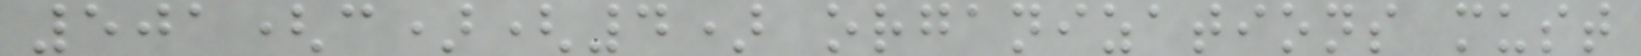501(c)(4) organizations must
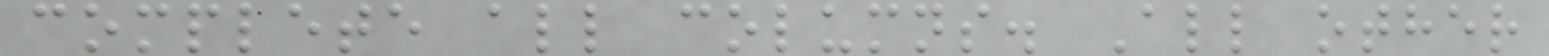complete all columns. All other
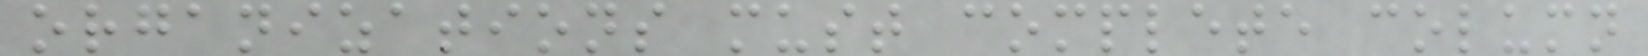organizations must complete column
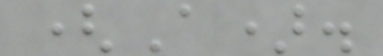(A).
